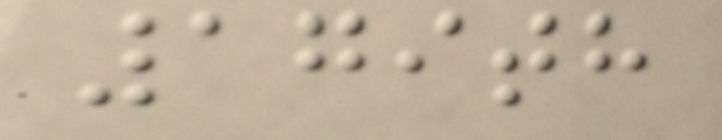179th
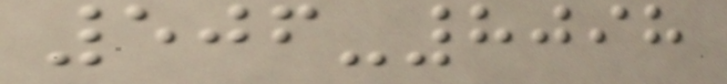506-8098
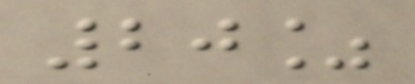20%
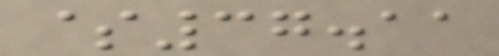$37.11
